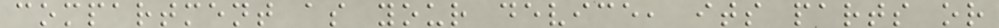compartment as your device, its parts or
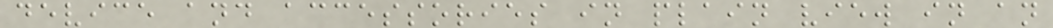device and accessories in plain view in an
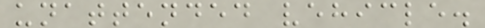unattended vehicle.
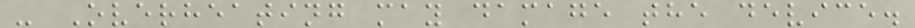- Overheating may damage the device.
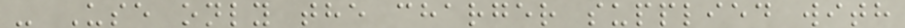- Use only the charger supplied with
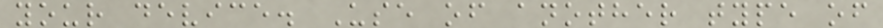your device. Use of another type of
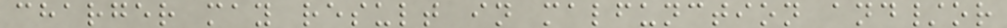charger may result in malfunction and/or
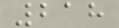218
